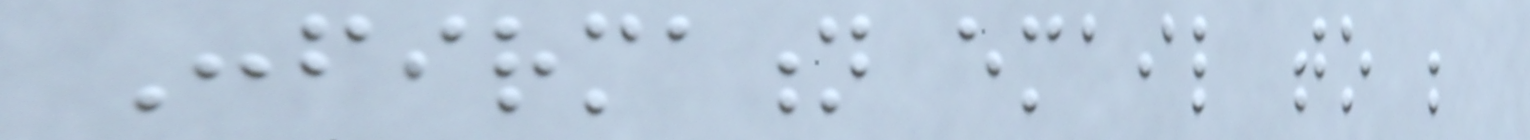Confirmation email to be
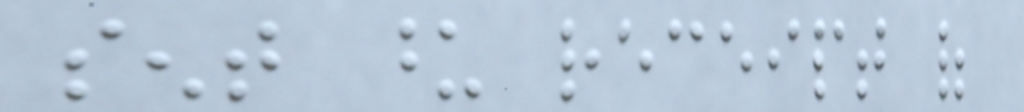sent upon receipt of
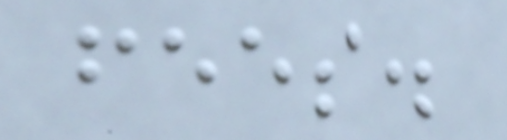fees.
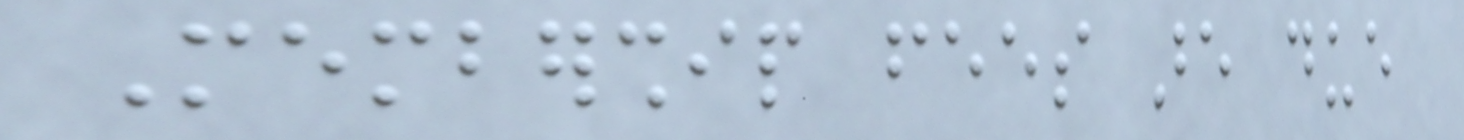Membership fees are due
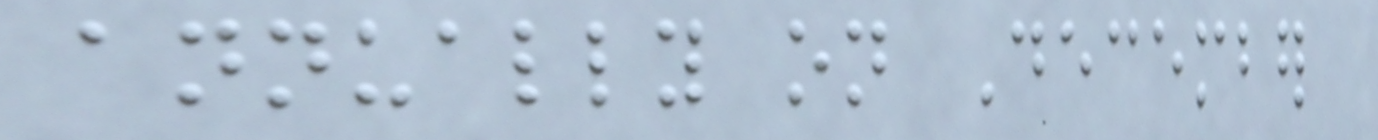annually on December
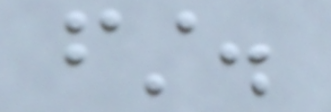first.
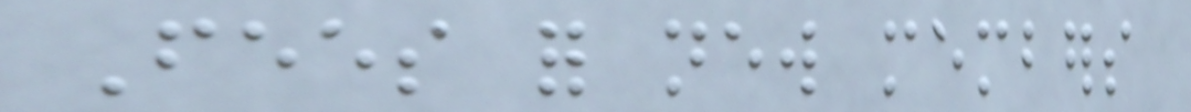Fees for new members
